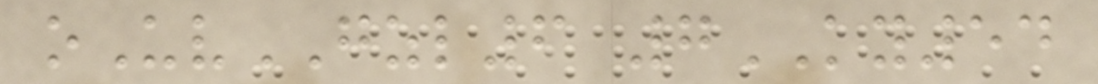oUvGZL6 7KY54
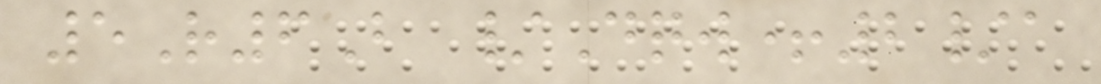5R6B /Dqw+2/a
